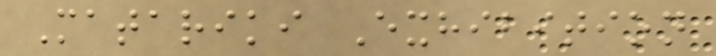Matariki Exhibition
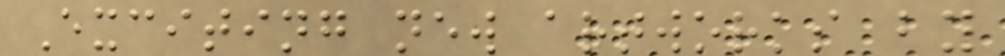Exciting new artworks by
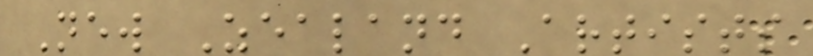New Zealand Artists
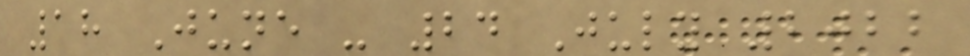18 June - 24 July 2022
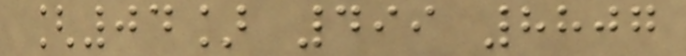[04] 499 8807
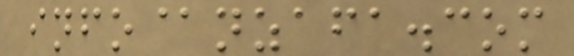info@nzafa.com
